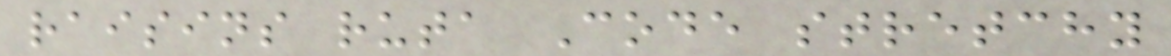raisins ruta Code stretchy
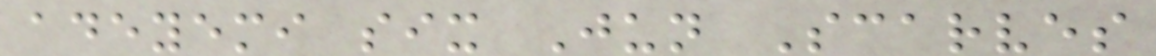adeyemi six Jun Scarves
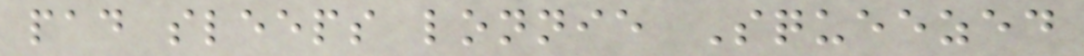pad sleeps lonnie Squeezed
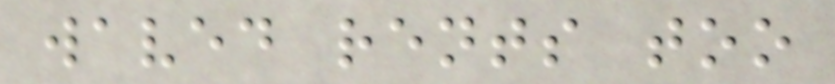waved rents too
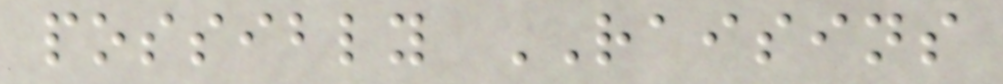possibly RAISINS
